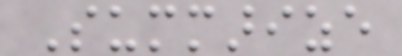Summarize
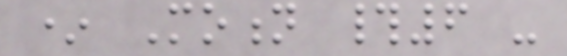* Motion #6 -
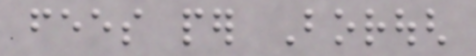fees per Borough
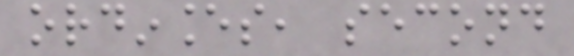ordinances, second
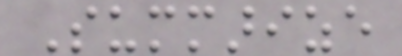Summarize
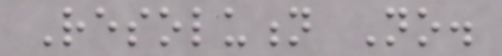Resolution No.
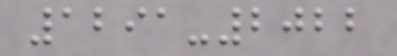1291-2022
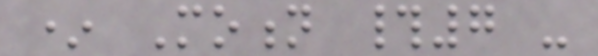* Motion #7 -
